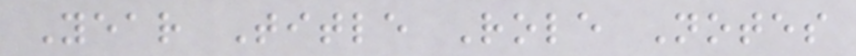Year Title Role Notes
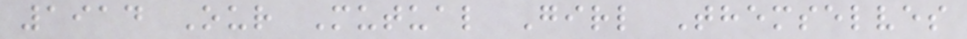1914 Our Mutual Girl Themselves
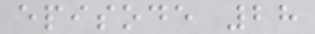episode 28
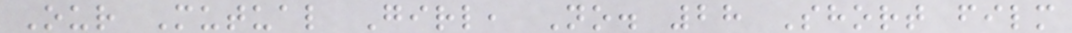Our Mutual Girl, No. 28 Short film
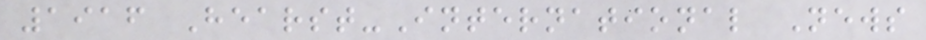1916 Hearst-International News
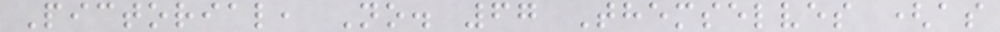Pictorial, No. 67 Themselves (as
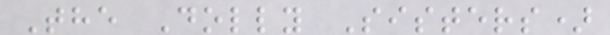The Dolly Sisters)
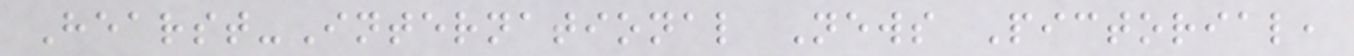Hearst-International News Pictorial,
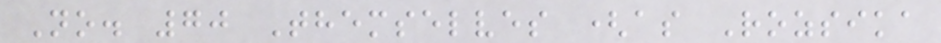No. 70 Themselves (as Rozsika
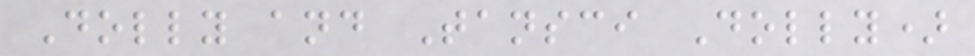Dolly and Tansci Dolly)
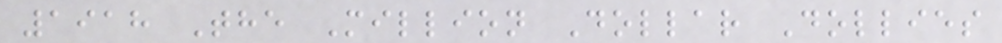1918 The Million Dollar Dollies
